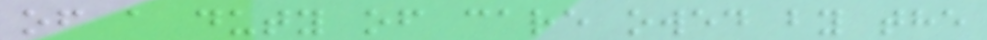of a duty of care owed by the
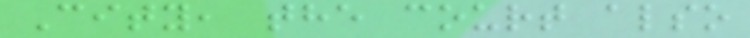City, the court also
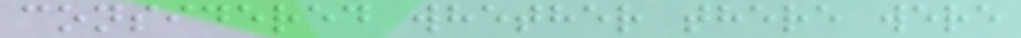considered whether there were
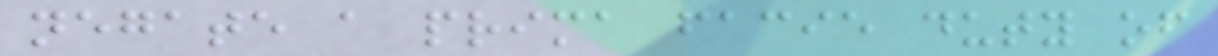negate a prima facie duty of
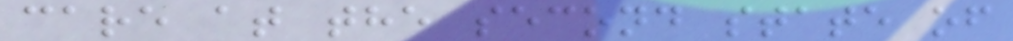care at the second state of
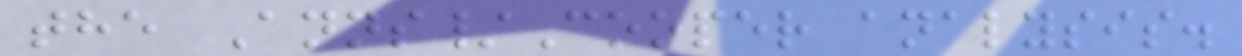the Anns/Cooper analysis.
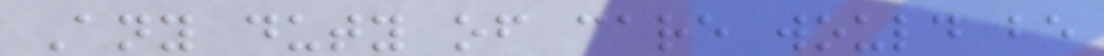Any duty of care would be
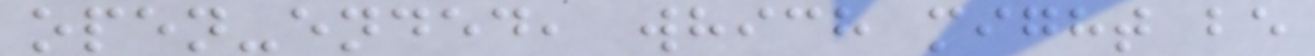open-ended, which might be
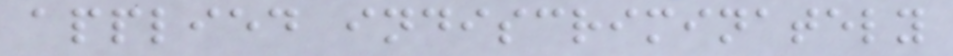applied indiscriminately
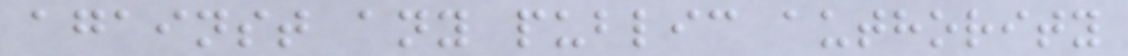against any public authority
